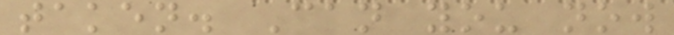taken. Can you now
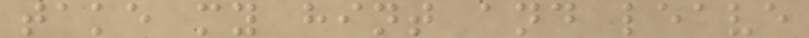take my hint and leave
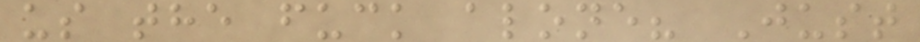us the fuck alone? Just
